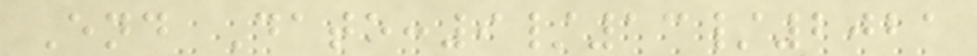End Date:9/13/2021
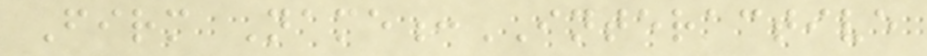Firm Name:INTERACTIVE
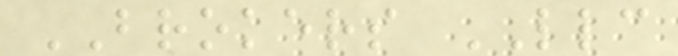BROKERS LLC
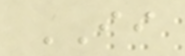II
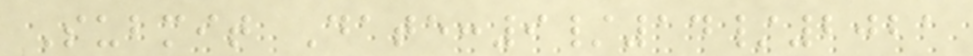Submit Date:9/14/2021
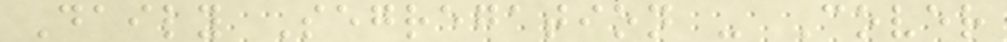Daily Segregation - Cover
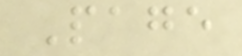Page
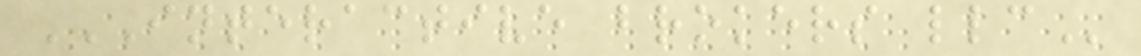INTERACTIVE BROKERS LLC
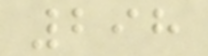298
